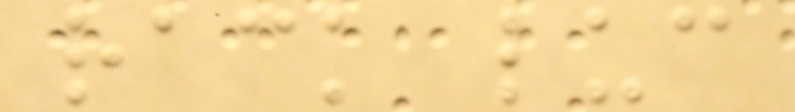rack luc
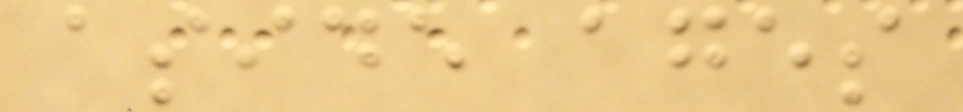aside ages
